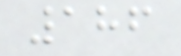186
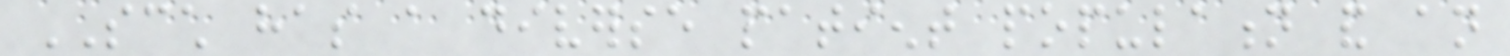SCCH has a diverse patient population and an
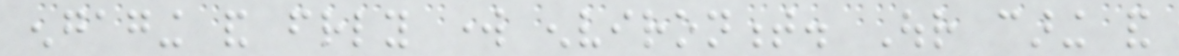engaging and friendly work environment. Our caring and
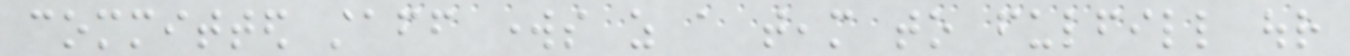committed staff works as a team to fulfill our
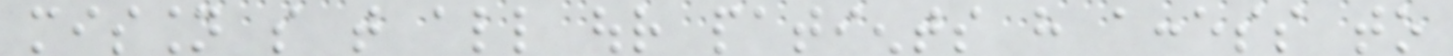mission so that all our patients have access to
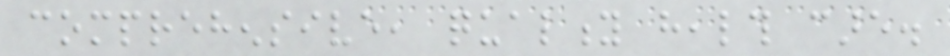comprehensive, quality health care.
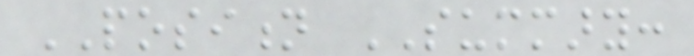POSITION SUMMARY:
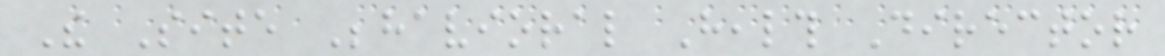The Site Behavioral Health Director
